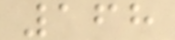168
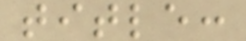title:
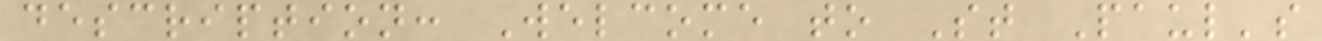description: Welcome to St Paul's
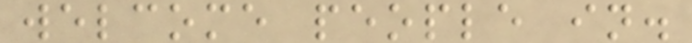welcome people in.
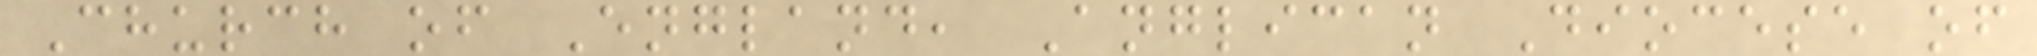Church of England, Anglican Diocese of
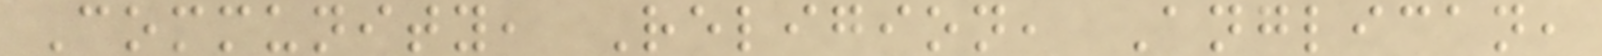Community, Religion, Anglican,
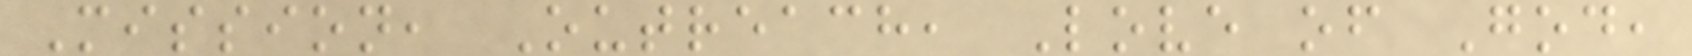Mission, Outreach, Love of God,
